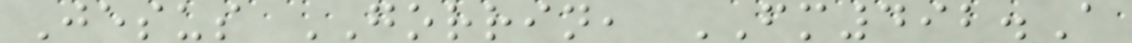Jesus GORRIN, FM492.A
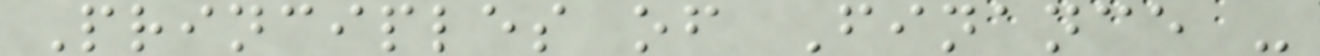Principles of Finance -
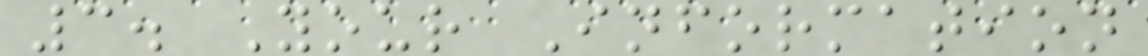3. Your Information
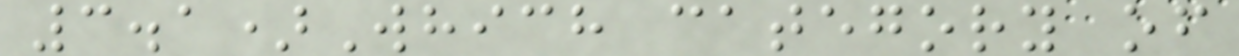3.1)Which category of
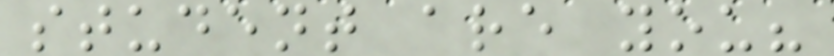student are you?
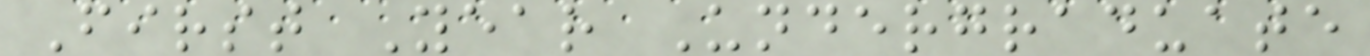First Year Undergraduate
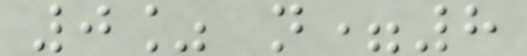0% n=8
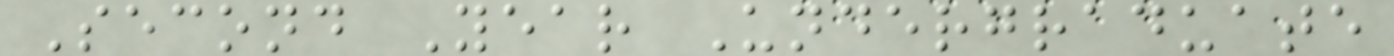Second Year Undergraduate
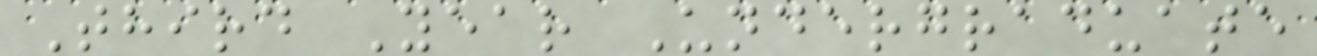Third Year Undergraduate
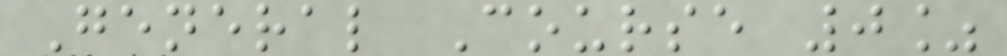General Course 0%
